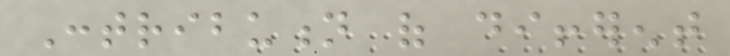Contribution of different
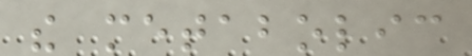the metabolic
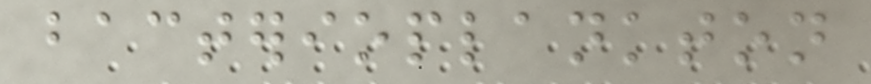bacterioplankton
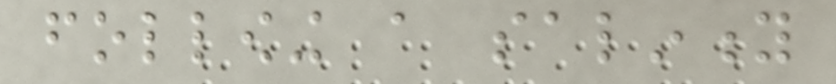following a salinity
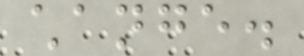change.
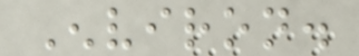Environ.
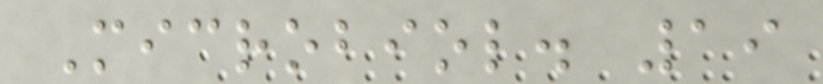Microbiol. 19
